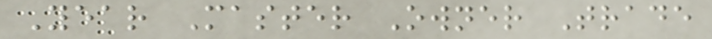Year Master Owner Trade
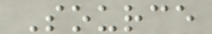Source
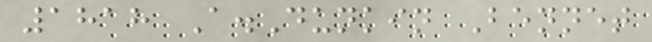1818 A.Dunkin Bennet
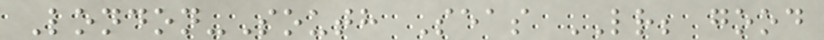London-South Seas LR; good
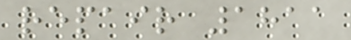repair 1811
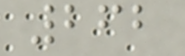262
